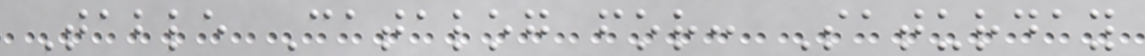Table Catalog for: Saturday
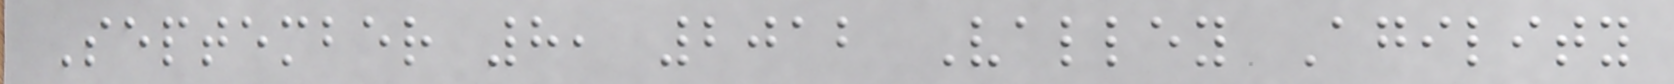September 8, 2012 Valley Agility
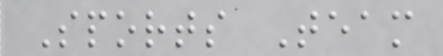Sports Team
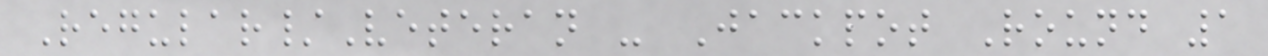Regular/Veteran - Jackpot Round 1
